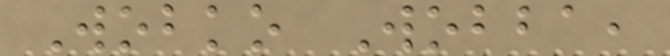Wobko Wobba,
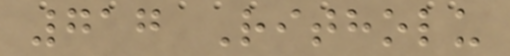717 Ritholu
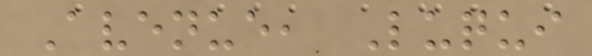Avenue, Luqui
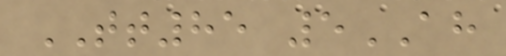TT85 5AH
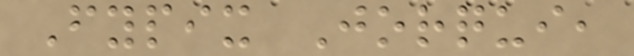Fypix Jorqui,
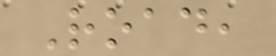Road,
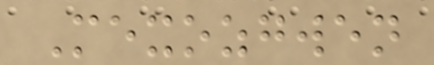Mexozgwen
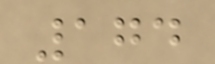174
